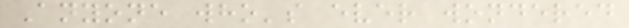Anyone who's ever wondered
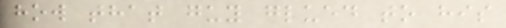how that guy glued to his
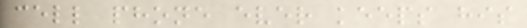cell phone ever keeps his
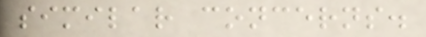similar concerns.
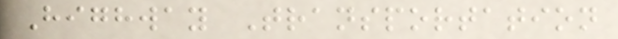Highway Transportation
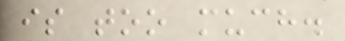is too much.
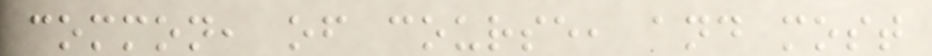common, of course, and most
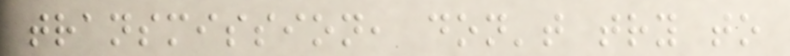transmission, don't try to
